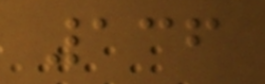136
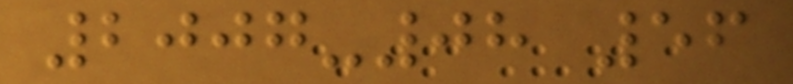2007-08 56
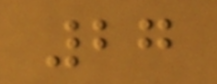27
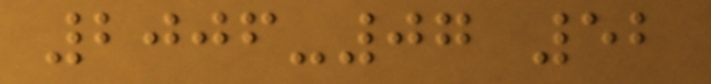2006-07 52
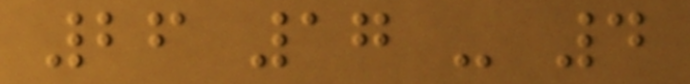26 17 - 4
